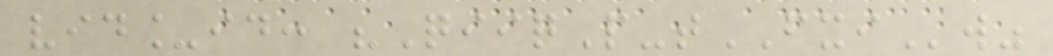vid_id: "QiiqP-tFXIw"
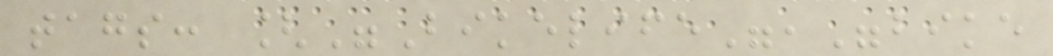tags: ["Bikelife","bike
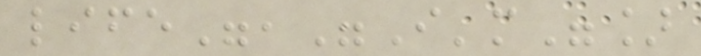life","I'm"]
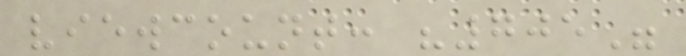viewcount: "705"
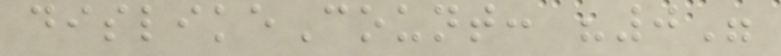dislikeCount: "0"
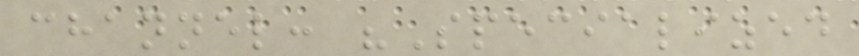channel: "Specialized
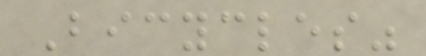Bicycles"
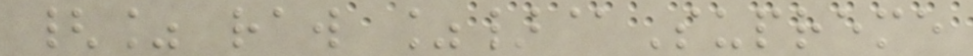{% raw %}@Supreme
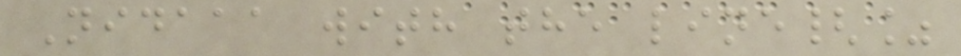Nidaaa with the line{%
